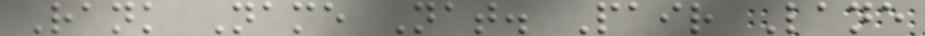Rank Name Nat. Pair Lane
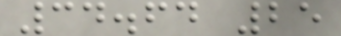34.64 25
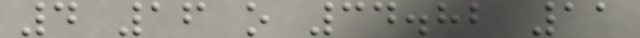4 16 o 34.82 11
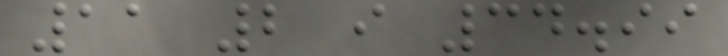11 2 i 34.99
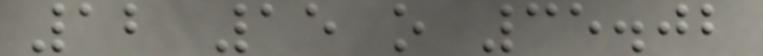12 15 o 35.02
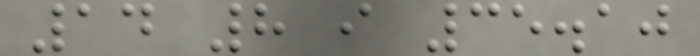14 8 i 35.10
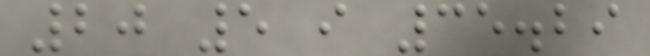20 5 i 35.29
